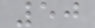50
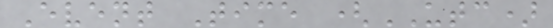Event Time (UTC)
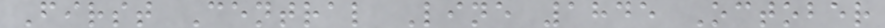First Central Line 1845 October
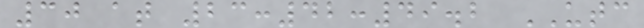30 at 23:42:49.2 UTC
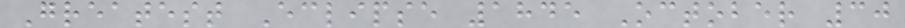Greatest Eclipse 1845 October 30
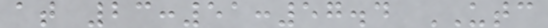at 23:51:57.4 UTC
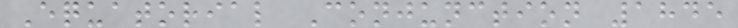Equatorial Conjunction 1845
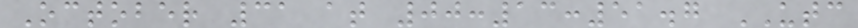October 31 at 00:13:51.7 UTC
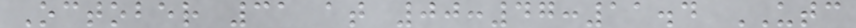October 31 at 00:47:11.4 UTC
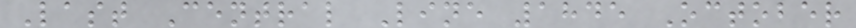Last Central Line 1845 October
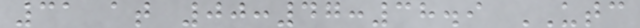31 at 00:47:38.9 UTC
